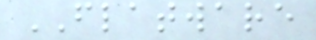FLATWARE
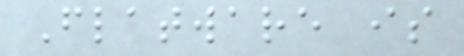Flatware is
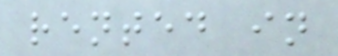rented in
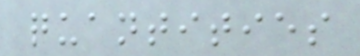quantities
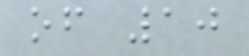of 10
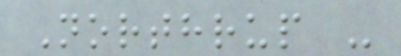Northrup -
